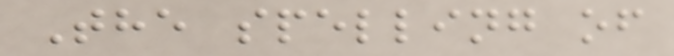The spelling of
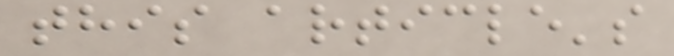this article's
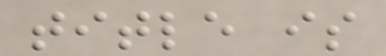title is
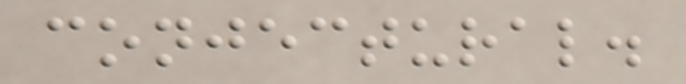conjectural.
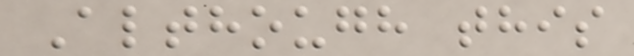Although this
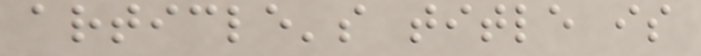article's title is
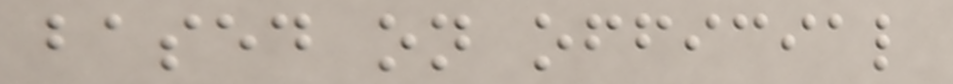based on official
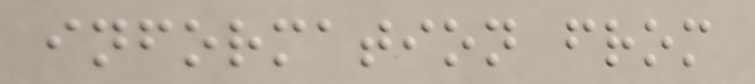information from
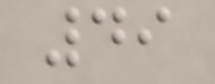49
